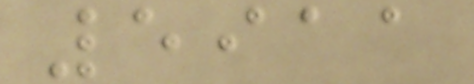5911
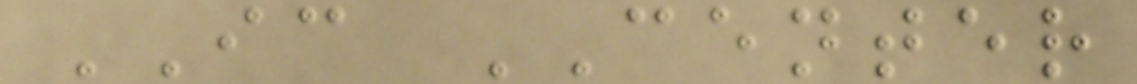IC CENTER
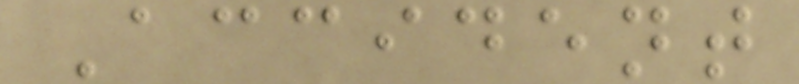Accident
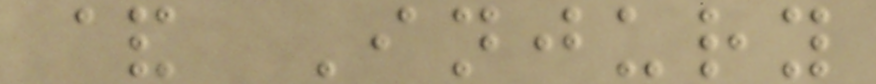& Injury
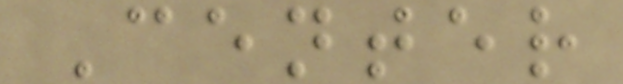Center
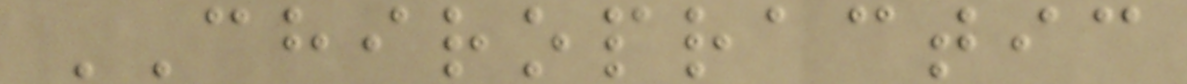CHIROPRACTIC
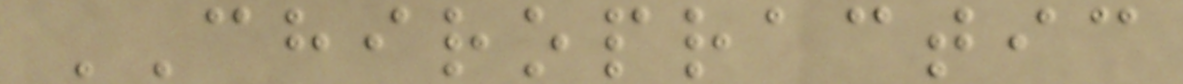CHIROPRACTIC
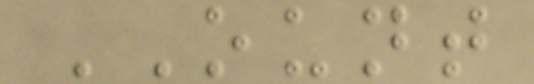OUNT
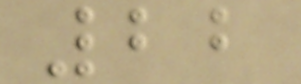22
